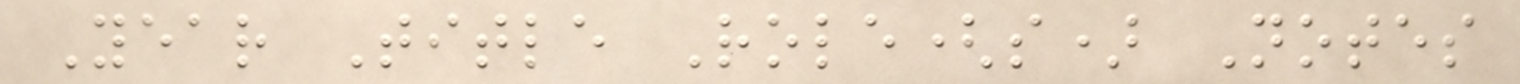Year Title Role(s) Notes
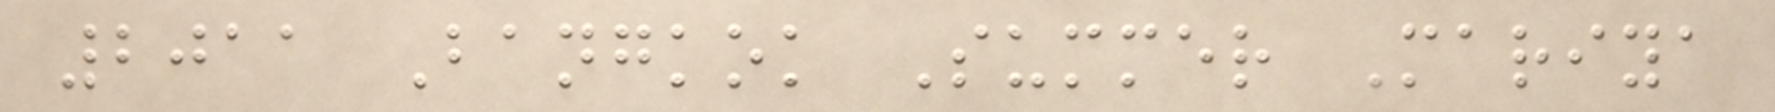2011 Bangkok Summer Mariya
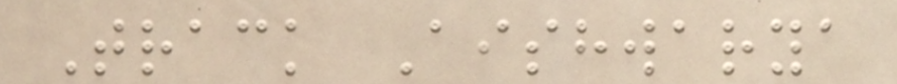Track Aishwarya
